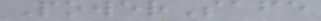PowerSafe
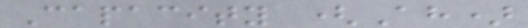Capacity (Ah)
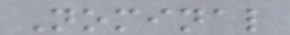Nominal
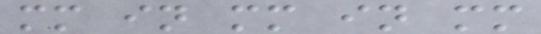mm in mm in mm
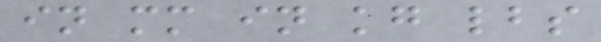in mm in kg lbs
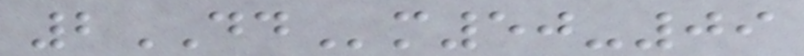2DDm50-09
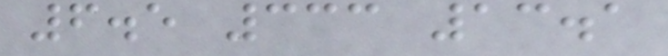6.5 333 13.1
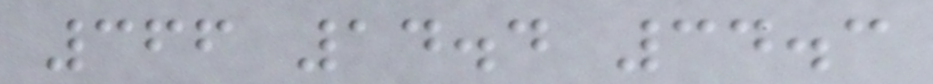366 14.4 34.3
